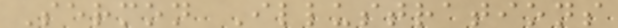Sermon Illustrations
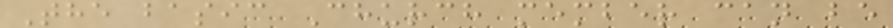The basic Church member can be
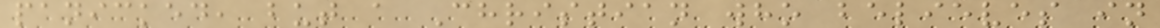panicked, but a Christian who believes in
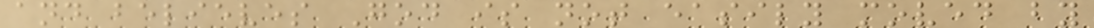and believes God is not easily moved by
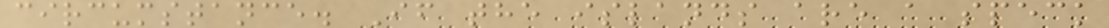circumstance. If the islands are a speck
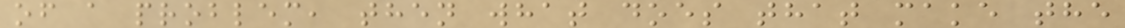of a problem, then what does that make the
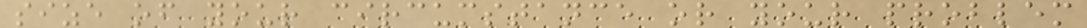size of your circumstance or your problem
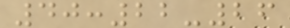40:22-26
